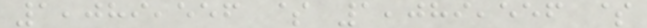1,089,556 $ 1,089,556 $
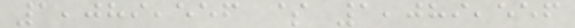1,089,556 $ 1,089,556
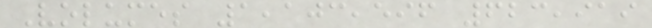Volumes 1,103,596 623,919
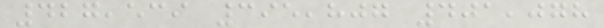427,539 395,807 401,078
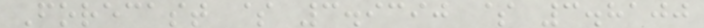Forecast $ 3.9390 $ 3.8100
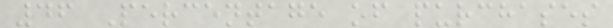46 Percentage of purchases
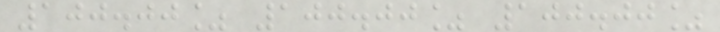100.00% 100.00% 100.00%
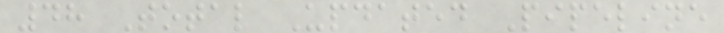48 Total Updated Pipeline
